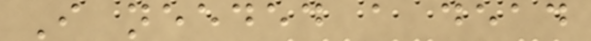I needed a dead
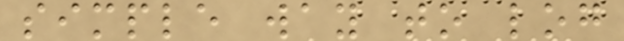simple way to log
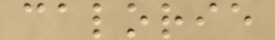calorie
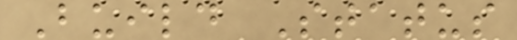Build Status
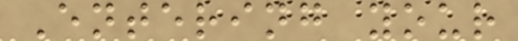Entering your
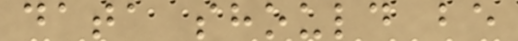data should be
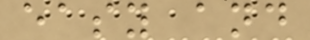easy and
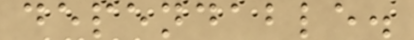dependable.
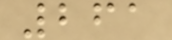261
